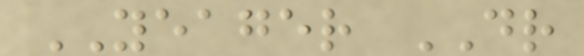YEAGER DR
